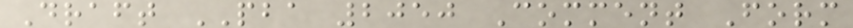Draft PBA 2050 Comment Form
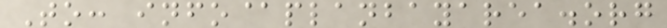To: info@planbayarea.org
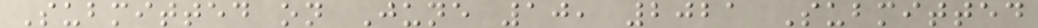Submitted on June 10, 2021 Submitted
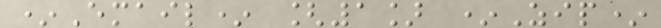*Email* [1] *Zip*
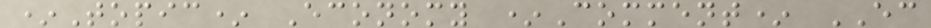*Topic* Economy *Comment* EC
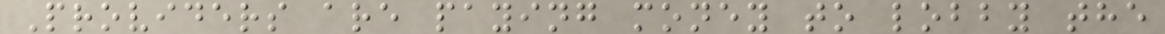Providers are paying money to lobby the
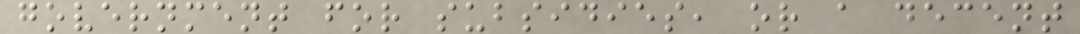government for subsidies, or a decent
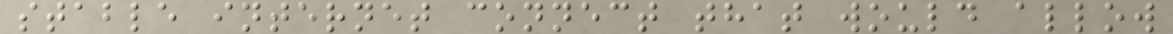stable internet connect that would allow
